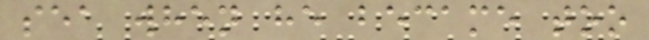sea when he became too
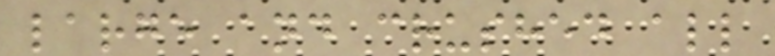large and crushed all
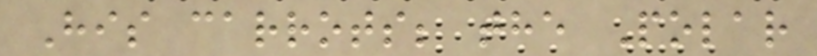His carrots; the Polar
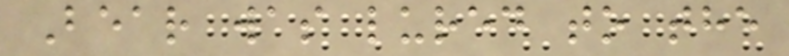Bear was lured to the
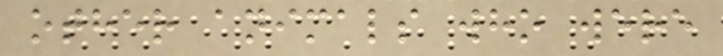other animals who were
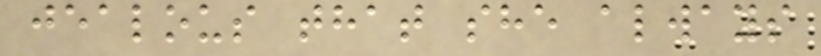jealous that she always
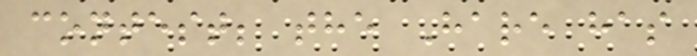contest; the Hare has
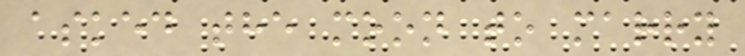asked the moon to marry
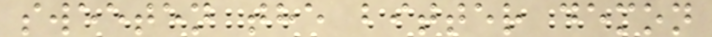sweeten the bitter demon
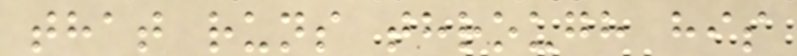that runs through his
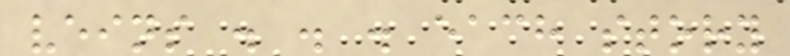veins . . . each story
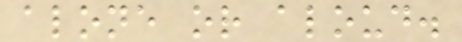alone or aloud.
